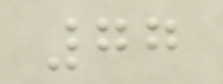77
